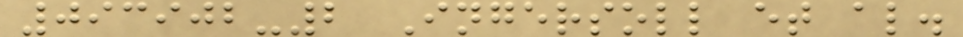093902-2 Ingersoll et al.
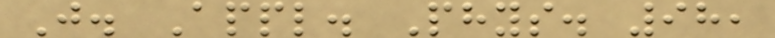J. Appl. Phys. 98,
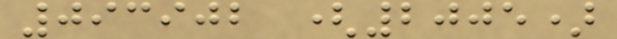093902 (2005)
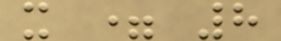x = 8
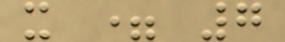x = 7
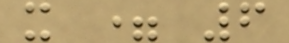x = 6
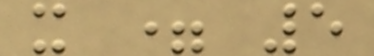x = 5
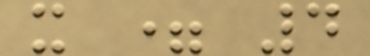x = 4
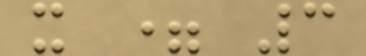x = 3
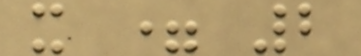x = 2
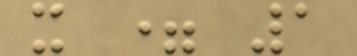x = 1
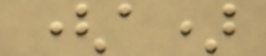(a)
